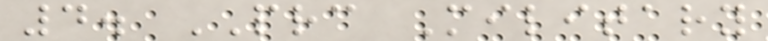4. PRC Military
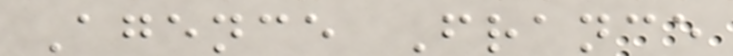Agence France
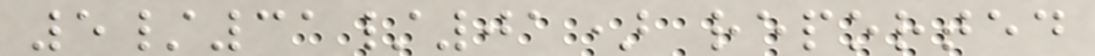5/31/01) reported
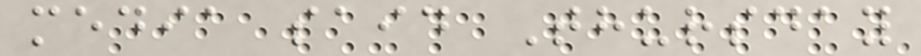media said Thursday
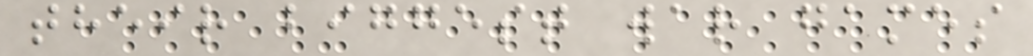their biggest war games
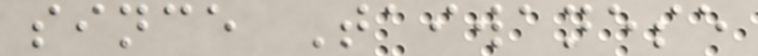since Taiwanese
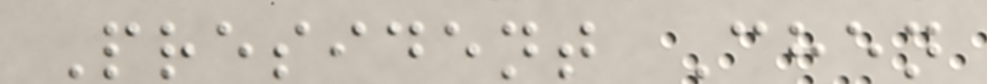President Chen
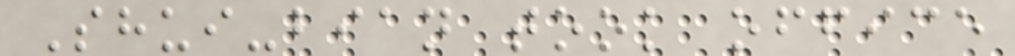Shui-bian took office
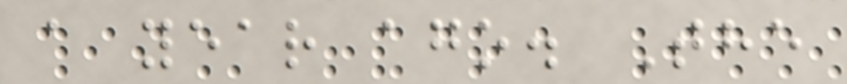a year ago. The
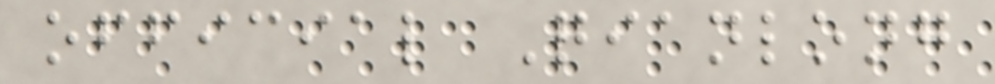official Qianlong
